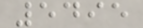5495
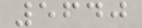5640
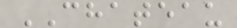CHATEAU
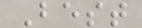Best
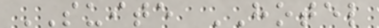SUITE HOTEL
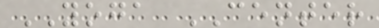YOGA CENTER
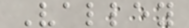Valley
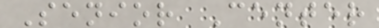Senior Center
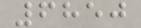6850
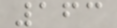163
